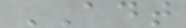ADT
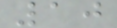10
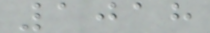1018
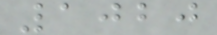1020
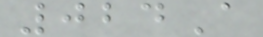024A
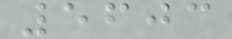5603
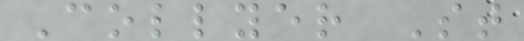Collyer St
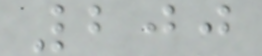200
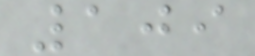109
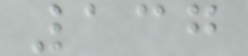137
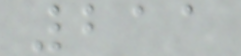211
